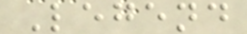Legend
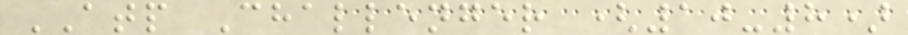ATP Challenger (10-8)
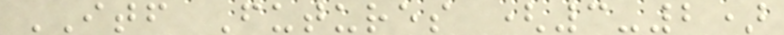ITF Futures (3-2)
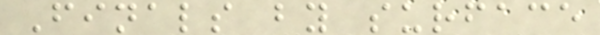Finals by surface
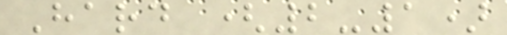Hard (2-1)
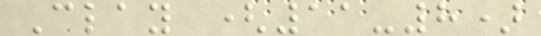Clay (11-8)
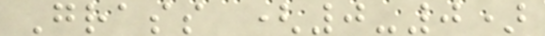Grass (0-0)
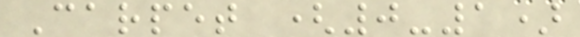Carpet (0-1)
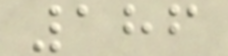186
